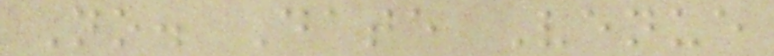No. Date Venue
